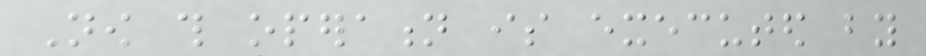Now this operation is executed by
